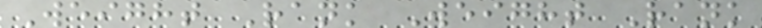Weight Rank Weight Rank
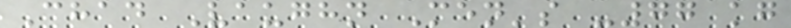Chad Vaughn Men's -77 kg
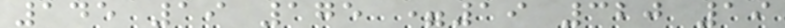145 19 175 =19 320 19
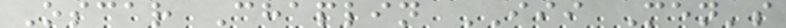Oscar Chaplin III Men's
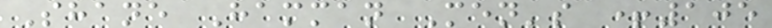Shane Hamman Men's +105
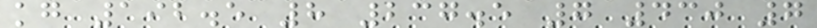kg 192.5 8 237.5 7 430 7
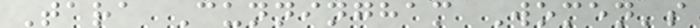Tara Cunningham Women's
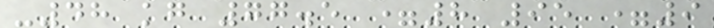-48 kg 77.5 =8 95 =9
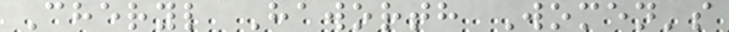Cheryl Haworth Women's
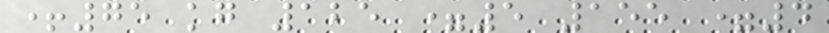+75 kg 125 =5 155 =4
